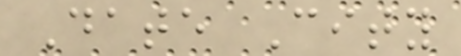Date City
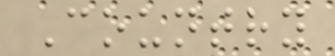Country
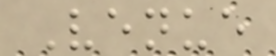Venue
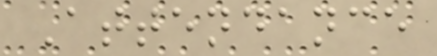Attendance
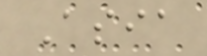Asia
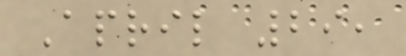April 29,
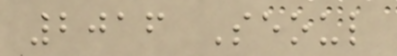2016 Seoul
